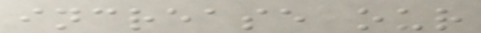increase our
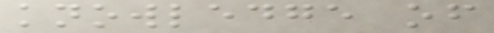knowledge of
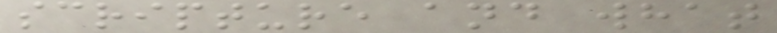scripture and what
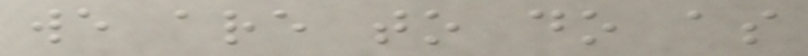we are to do as
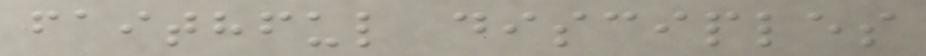faithful disciples
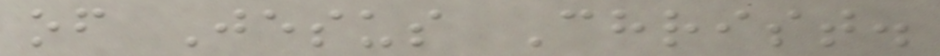of Jesus Christ.
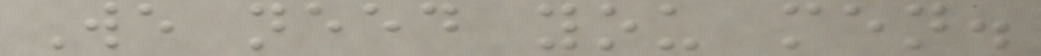We need you men.
